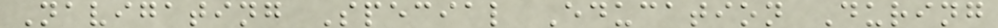Navigating Special Education During
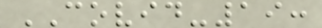COVID-19:
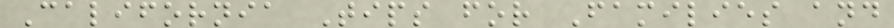California Tips for Families and
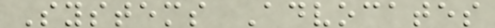Systems Advocates
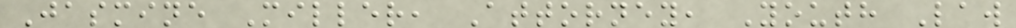Jasmine Miller, Attorney, Youth Law
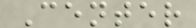Center
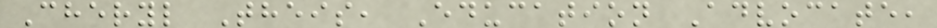Cheryl Theis, Education Advocate,
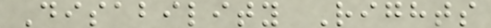Disability Rights
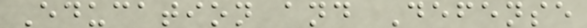Education and Defense
